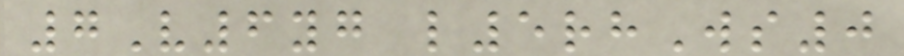7V6yg l5rhWs0
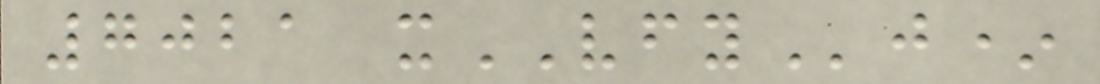7021 xVFYj*
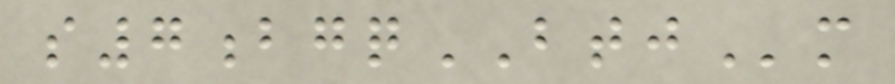s7bgqBTJm
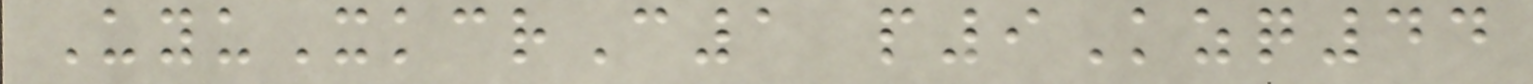UyuXkcrC1 p9Kzq44
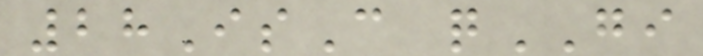28IsC qGI
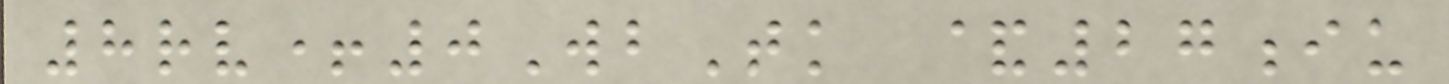8rv+0WbTk &27iu
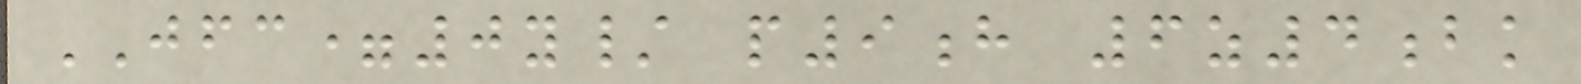JFC=0y/ p9h 6z4bk
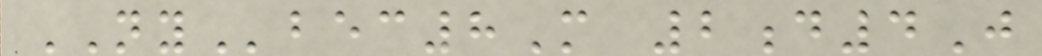NYbec8M 2d4J
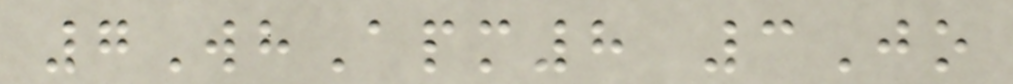7WhApm8 3Jo
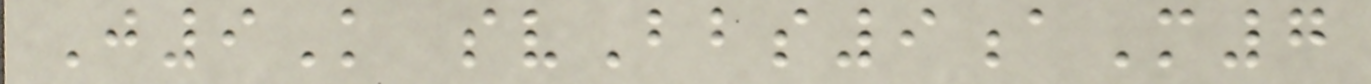J9K svBbs9aM7
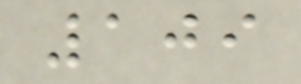109
